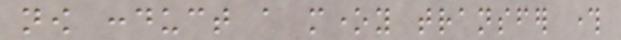now conduct a money transfer through
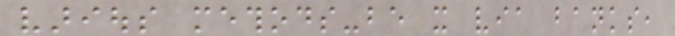various methods-be it via banks,
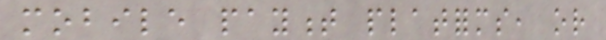mobile payment platforms, or
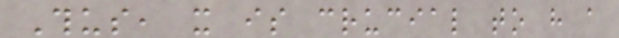Thus, it is crucial to have a
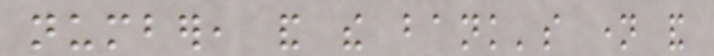number, and the bank's name and
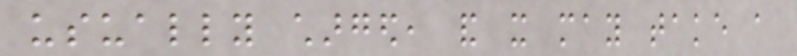usually charged, and it may take a
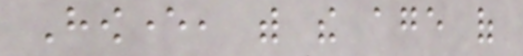However, with the age of
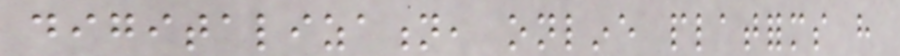digitalization, online platforms have
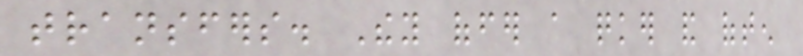transfers. They offer a quicker and often
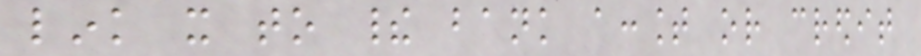link it to their bank account or credit
